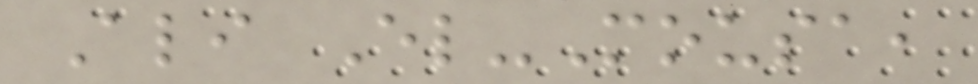Ali El-Mousa,
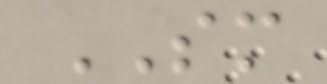SM
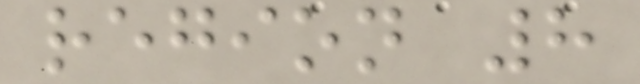region 8
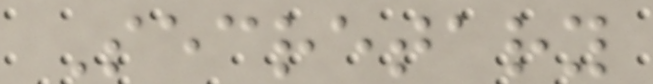Secretary
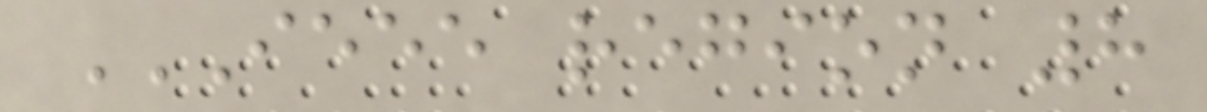IEEE REGION 8
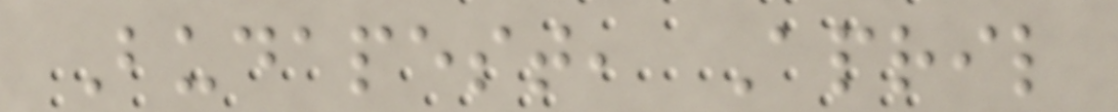Budapest, April
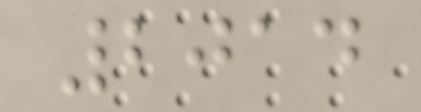2014
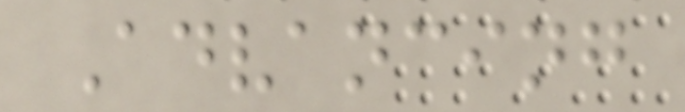Advancing
